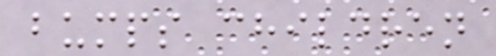bumps children
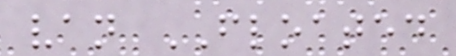van FLOATED
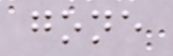gone
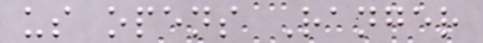us opens Ranger
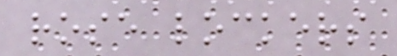rose lockers
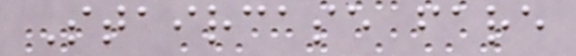Staircase fare
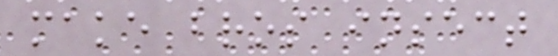make bros insect
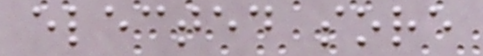elected sore
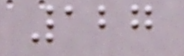127
